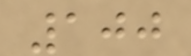100
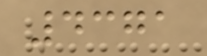4371
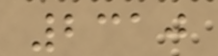2310
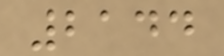2144
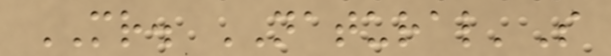MR. NATURAL'S
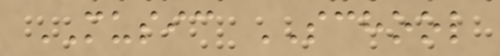MUSIC SCHOOL
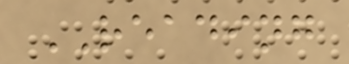READING
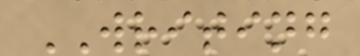WRITING
